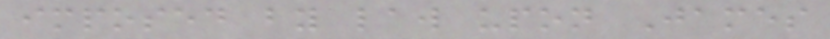imposed by law upon James
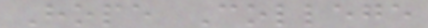Hope College
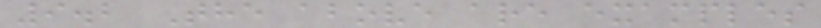9.2 The above are examples
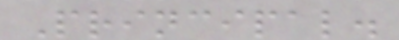Principal.
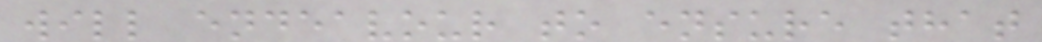will endeavour to ensure that
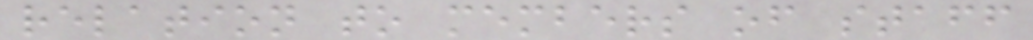relation to members of staff
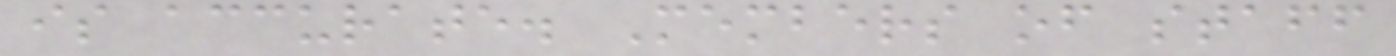is accurate. Members of staff
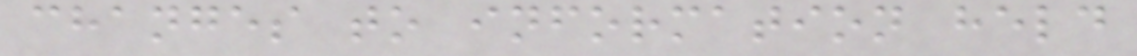changes to information held
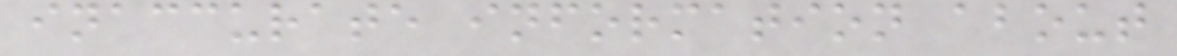inaccurate information about
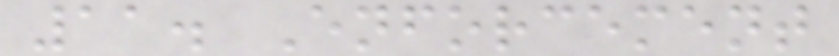11. Enforcement
